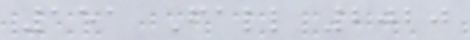151 Fall 2020
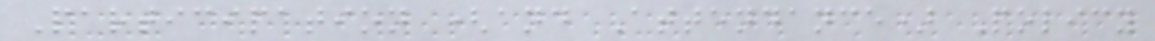Participation (and Attendance) Policy
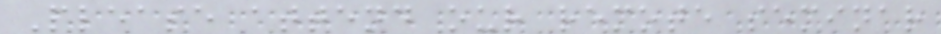Please attend our remote seminar
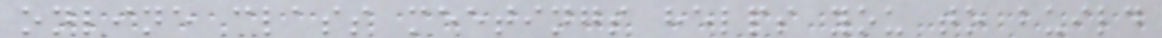online class meetings helps you to build
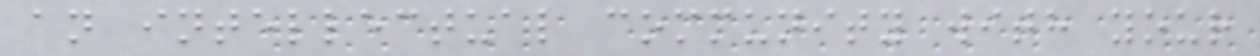an intellectual community with your
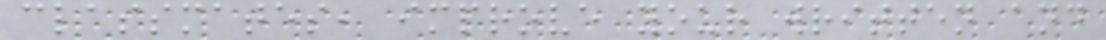classmates, improve your written and
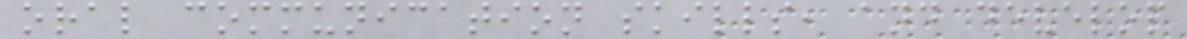oral communication skills, and develop
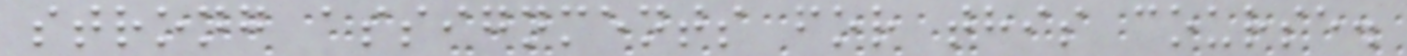strong assignments for this course.
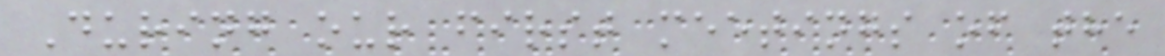During our first meetings of the
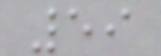59
